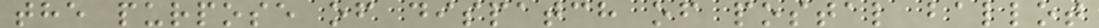the purpose of dispatch of postal ballot
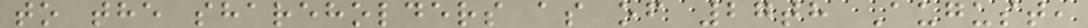to the shareholders as of 27th August,
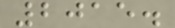2015.
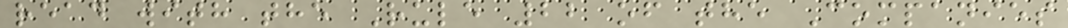read with the Rule 22 of the Companies
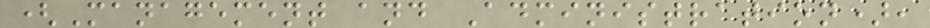(Management and Administration),
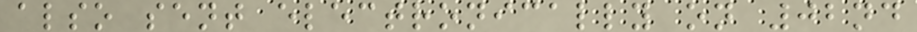also sent electronically on 02nd
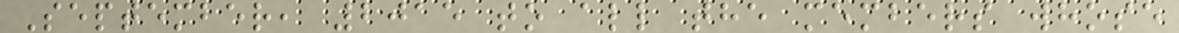September, 2015 to all the members whose
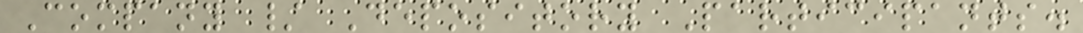Company / Depository Participants.
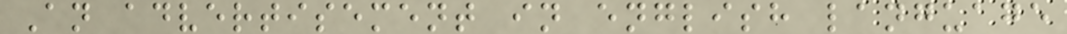An advertisement in english language
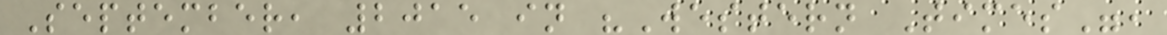September, 2015 in "Western Times",
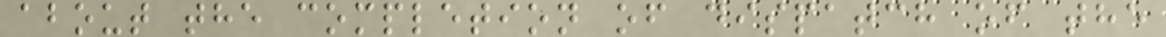about the completion of dispatch of the
